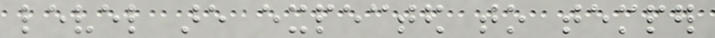level are expected to temper
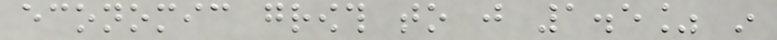economic growth to just 1.5% in
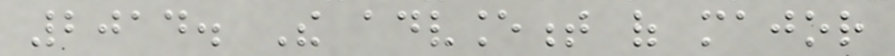2014. The advancement of major
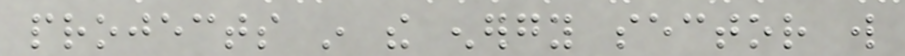projects in the energy sector will
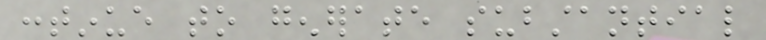continue to generate substantial
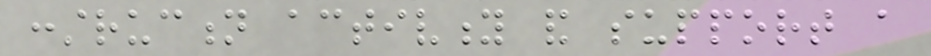construction activity and support a
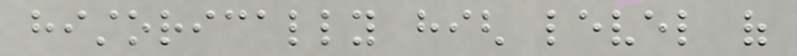historically high level of
